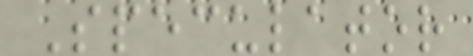Speculator
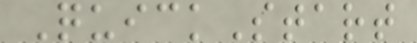QuickStart
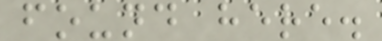found here.
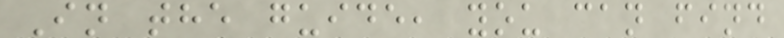In the guide, you can find
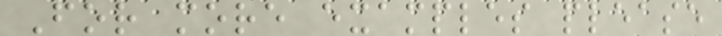For more examples please
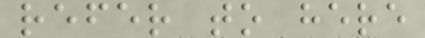refer to here
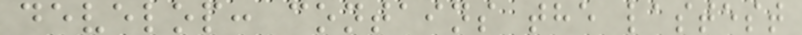develop: contains the lastest
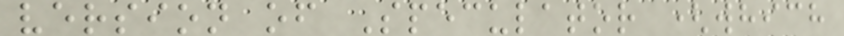version of Speculator (which
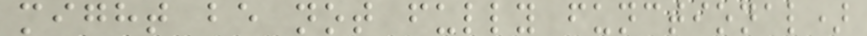might be not fully functional)
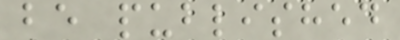be published
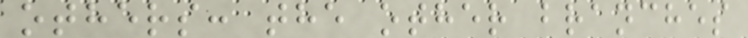others: the other branches
